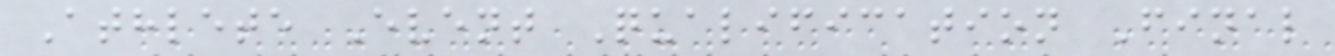Athlete Event Qualification Final
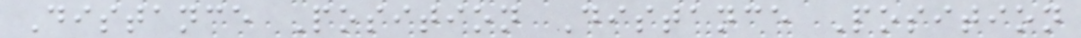Distance Position Distance Position
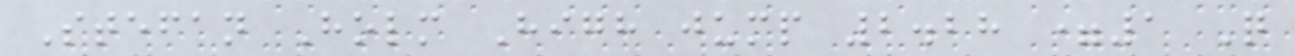Stefan Holm High jump 2.28 =1 Q
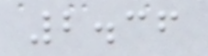2.36
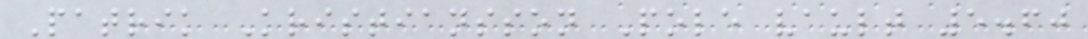Patrik Kristiansson Pole vault 5.60
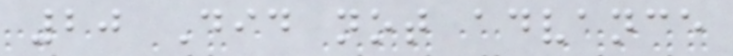20 Did not advance
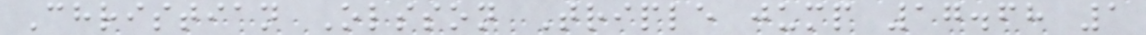Christian Olsson Triple jump 17.68 1
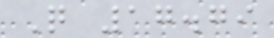Q 17.79
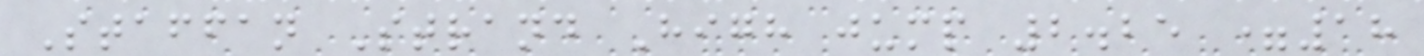Staffan Strand High jump 2.25 =18
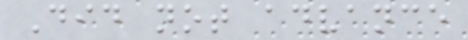Did not advance
